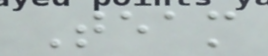Team
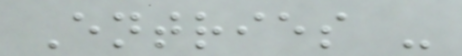Entries -
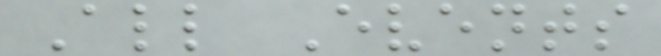All Events
